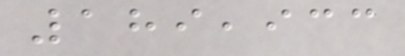189,933
